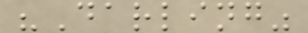"Darling"
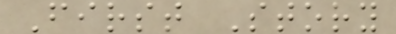First Story
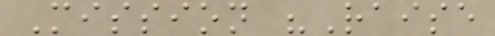Mission "Raise
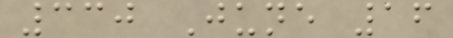330 June 16
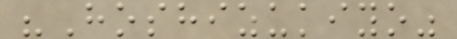"Hoshizukiyo"
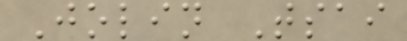Jolin Tsai
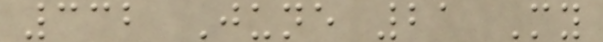332 June 21 My
